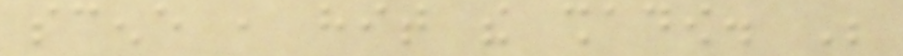scene , hit the shadow. Be
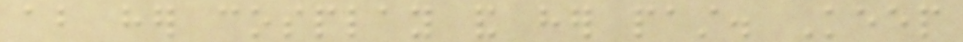about her cosplay and her past. Keep
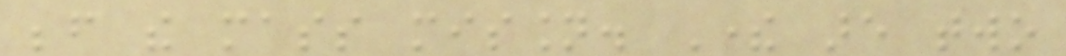before the mass mission. There are two
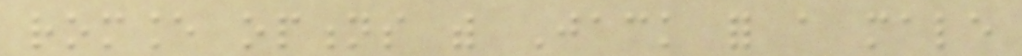romance options with Jack for a male
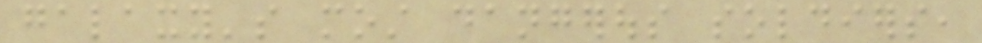galaxy's most dangerous soldiers,
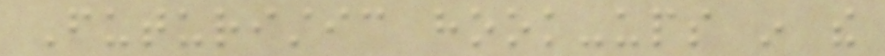Futuristic hook-ups in the
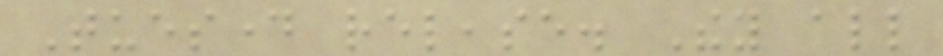Tuesday release. They all
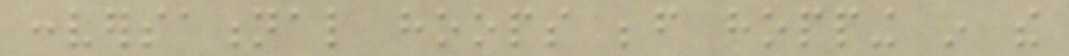conversational hoops before hopping in the
